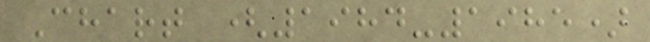Chart (1984-1985)
